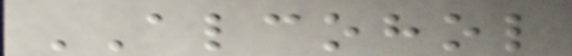ALCOHOL
